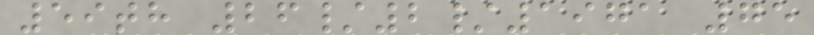59th 26/2/1971 75
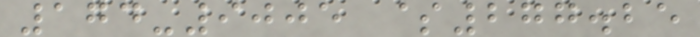174-9005 $277.25
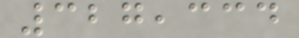327,334
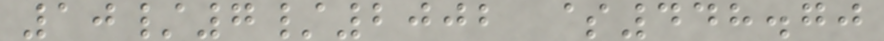10/7/2002 $448.70
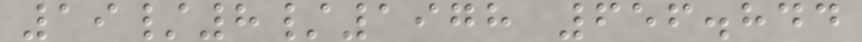19/8/1978 656.844
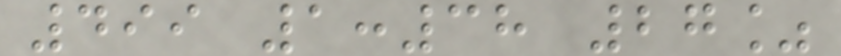499 1:38 27%
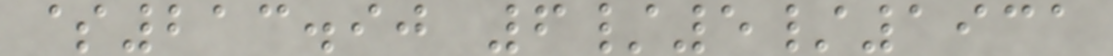$213.90 6/5/1931
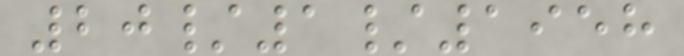20/1/1958
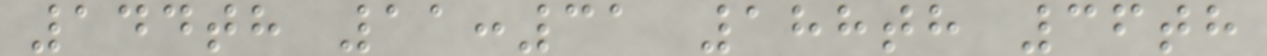144th 11:31 188th 36th
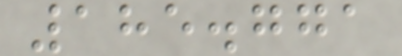185.771
